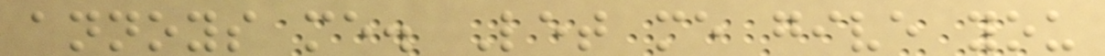annoys me. Let me give you
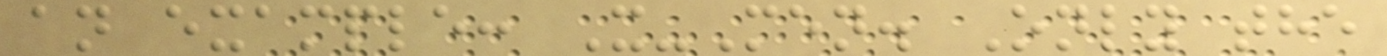an example: X-Men. Only the
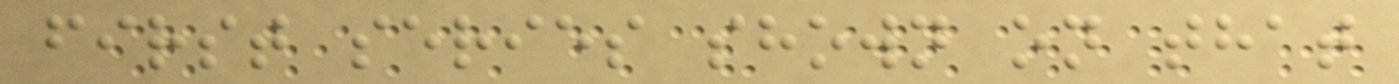first series shown on that
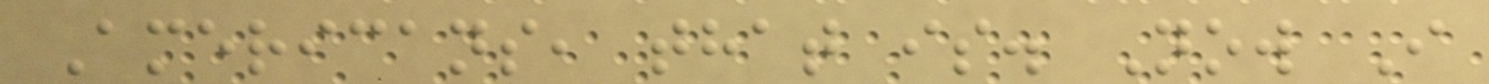Americans, that is. Now I
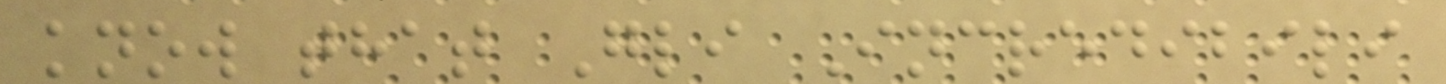know that Gli Incredibili
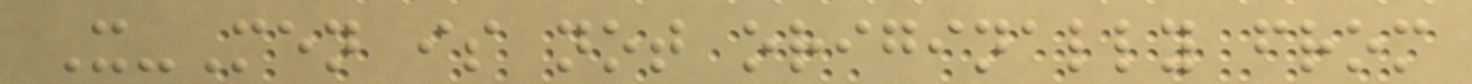X-Men is not originally from
